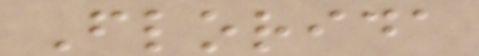Florida
